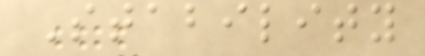Stability
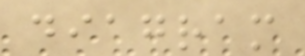diagram
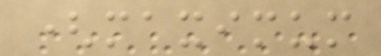(maximum
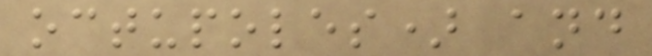octupoles) and
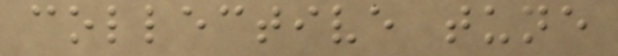collective tune
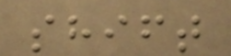shift
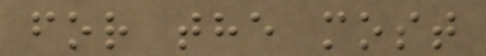for the most
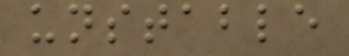unstable
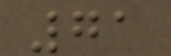71
